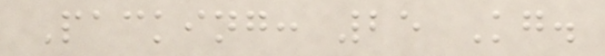Packing: 25 Kg.
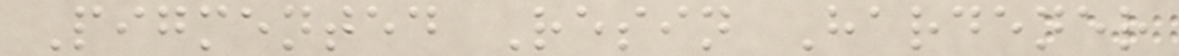Pigmented Resin Hardener
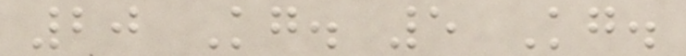20 Kg. 5 Kg.
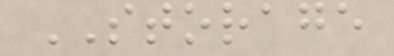STORAGE
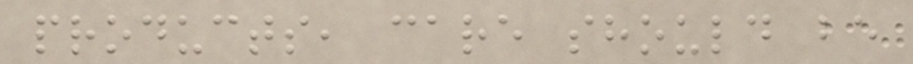products, care should be
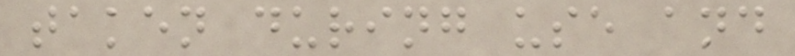taken during use and
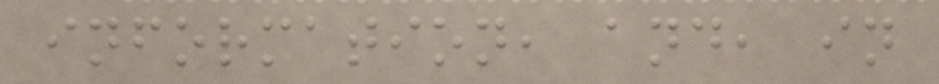information, and, in
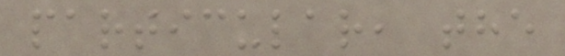particular, the
